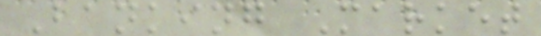Banking Market
